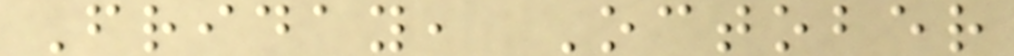Friday, October
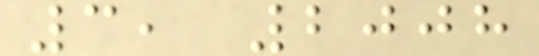3, 2008
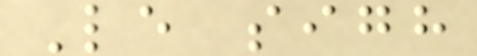Le sigh
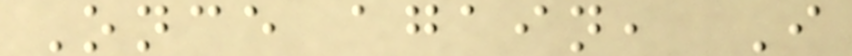Once again, I
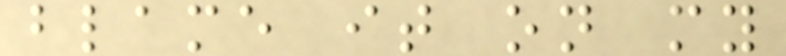blame it on my
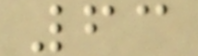63
